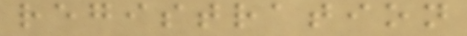registration
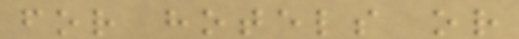for hotels or
